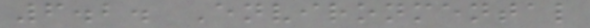6.2. Environmental
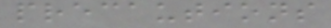precautions
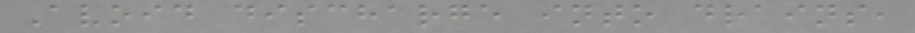Avoid discharge into drains,
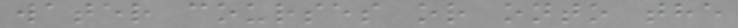water courses or onto the
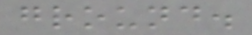ground.
